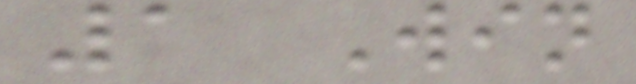1 Win
